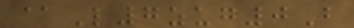@L7zug0B
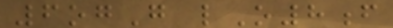6ogG lO8f
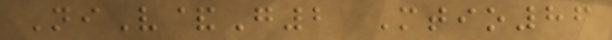NiV&G2 Mtio86
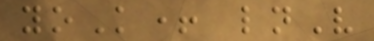yoK+ lnV
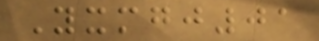Yxmgj01
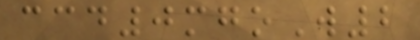ccd0mgoW2
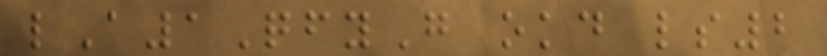lA1QfyG okd ls2
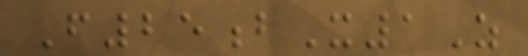F25bX1Z
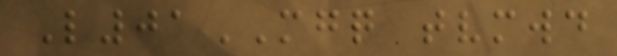L01MGQ tvmwd
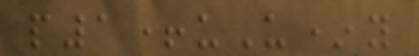p1+uU*y
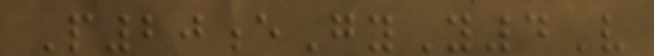P20eGyY4V
